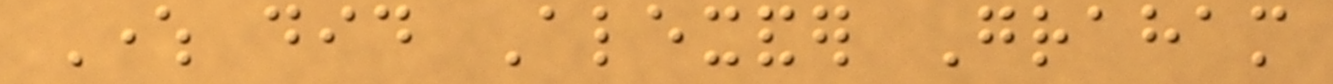Where did Alexander Graham
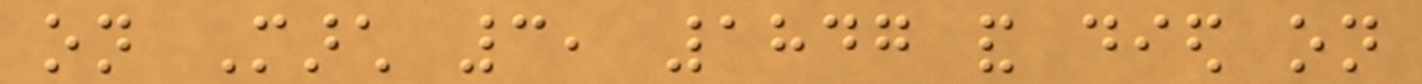on March 3, 1847 and died on
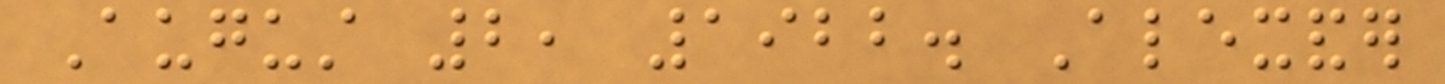August 2, 1922. Alexander
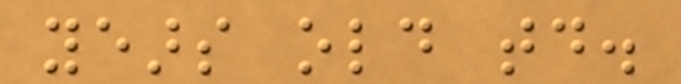years old today.
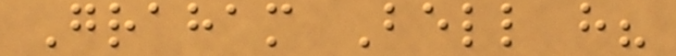Graham Bell have?
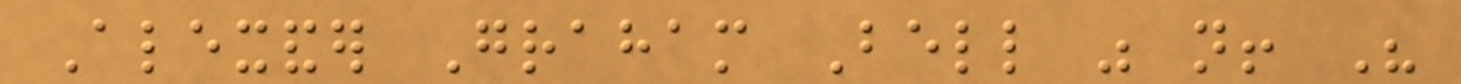Alexander Graham Bell was not! His
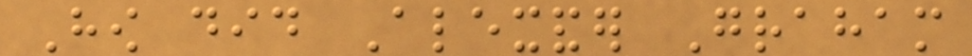How did Alexander Graham
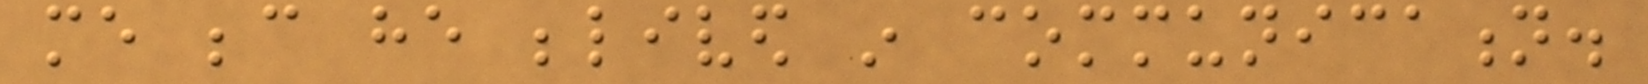me because he belived in communication.
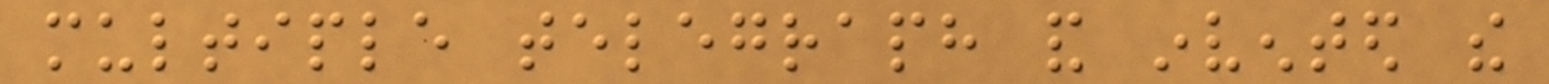multiple telegraph and invented the
